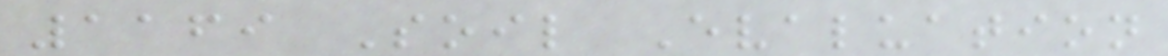1169 Soil Evaluation
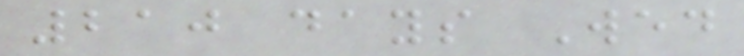210 days Wed
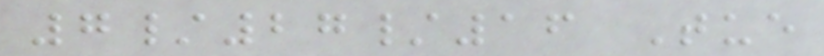7/27/16 Tue
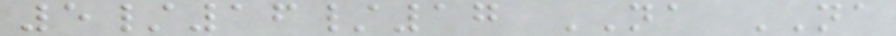5/16/17 NA NA
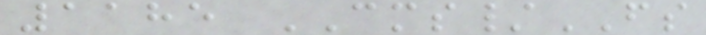1185 CMS/FS
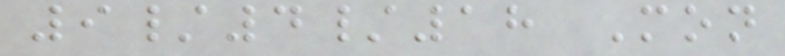9/4/18 Mon
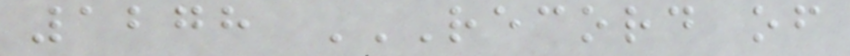1278 RECORD OF
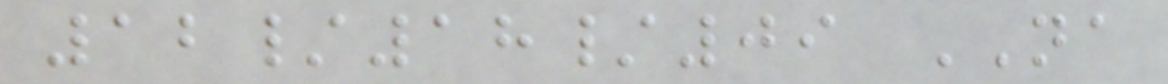12/18/09 NA
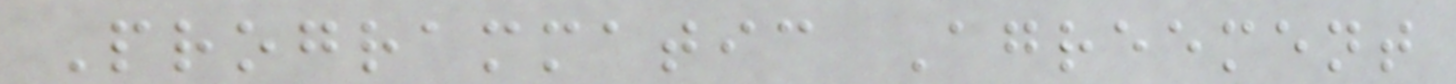Programmatic Agreement
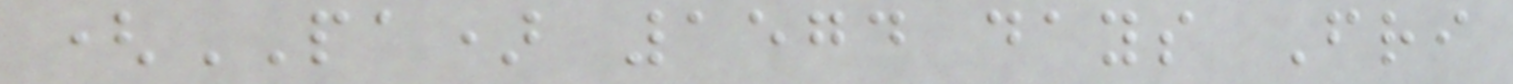(PA) 1574 days Fri
